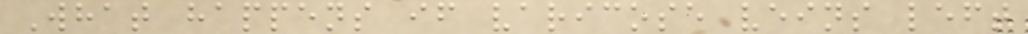What happens if varicose veins left
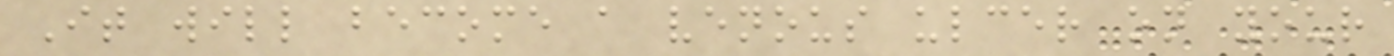It will become a venous ulcer on your
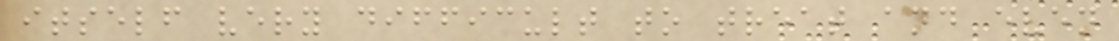itself very difficult to treat and even
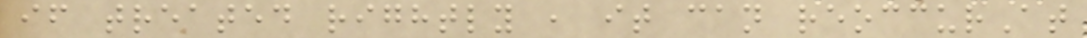if treated rightly , it can reoccurAt
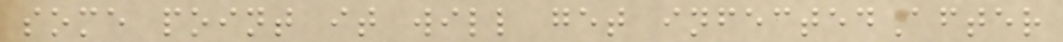some point it will get infectedAfter
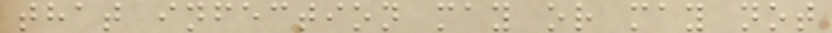that infection may or may not
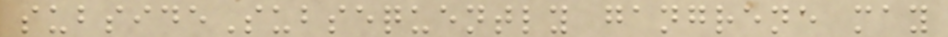subsideSubsequently gangrene may
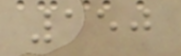150
